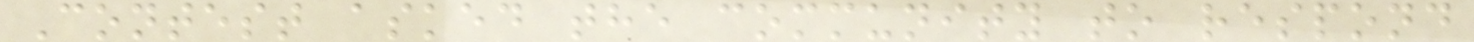Contest asked the community to respond
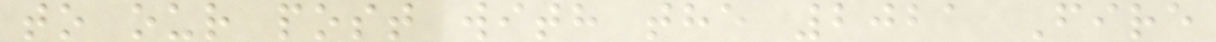to our post with the 2021 Fire
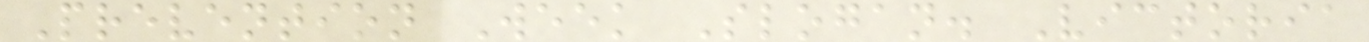Prevention Week Slogan. Victoria
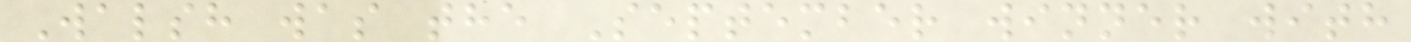Walsh was the September winner with
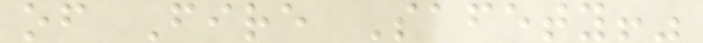of Fire Safety!"
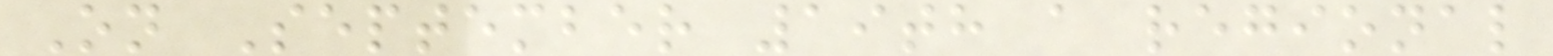On September 19th a regional
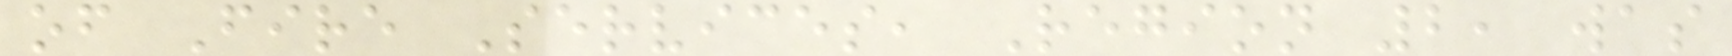of Fire Services, Region 2, was
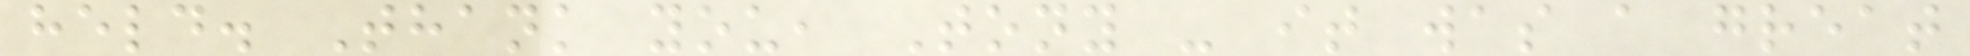held. Thank you, Tony - it was a great
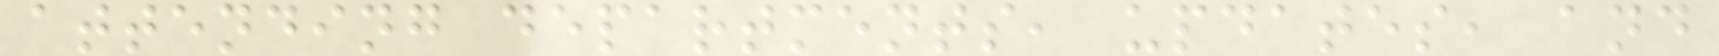attending departments, updates, and
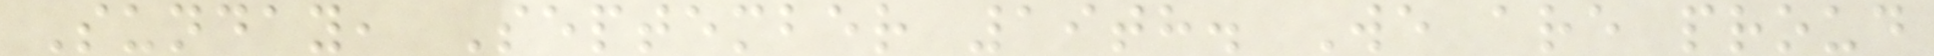Sunday, September 19th. We are proud
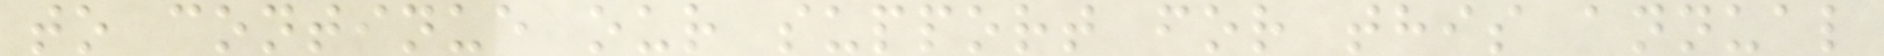to continue our support for this annual
